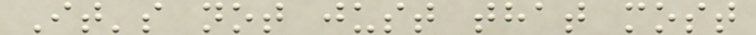It's not just that most
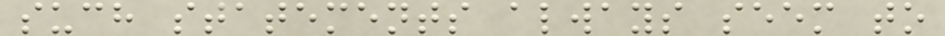such statements always seem to
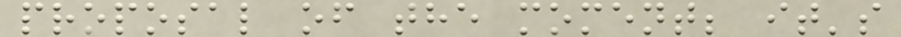proposal of the moment; it's
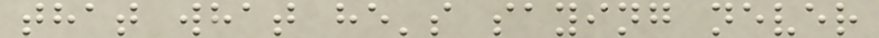that what he's saying never
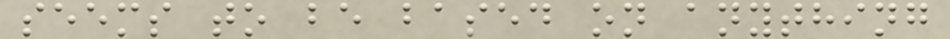seems to be based on anything
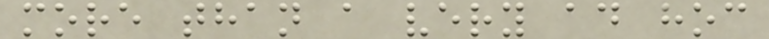more than a very ad hoc
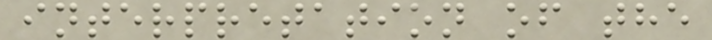interpretation of the
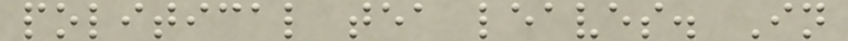political tea leaves. In
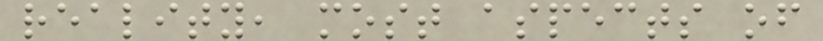reality, most aspects of
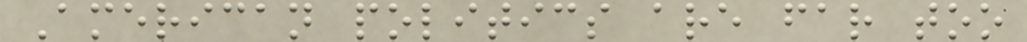American politics are far too
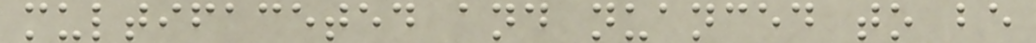multifaceted and nuanced to be
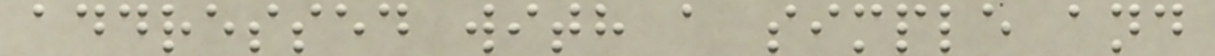addressed with a simple and
